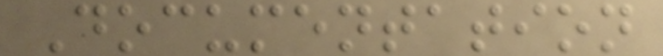Documentation
